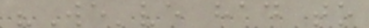"We've had to
